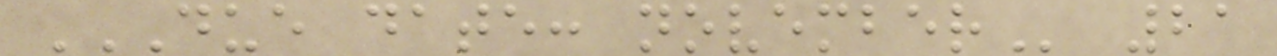DUE DATE: NOVEMBER 21
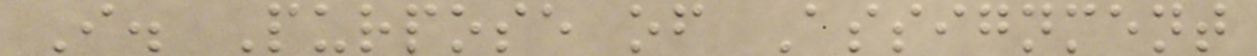I. Purpose of Assignment
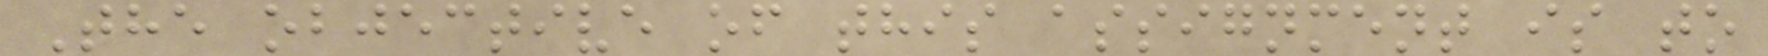The objective of this assignment is to
